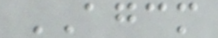AGCM
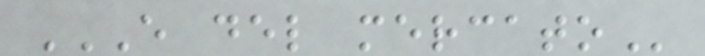E DEL MERCATO
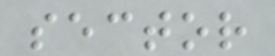sector
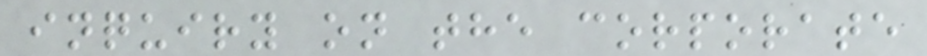inquiry on the corporate
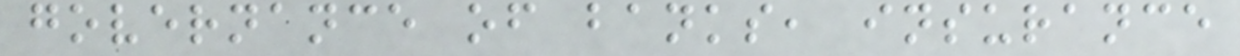governance of banks, insurance
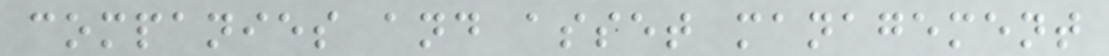companies and asset management
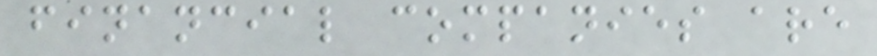financial companies are
